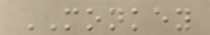MONKEY
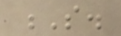S.
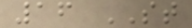16 ST
